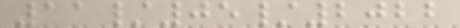11/05/2022
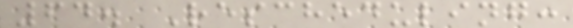64. Rescheduling:
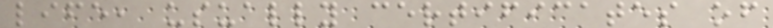life, usually certificates of
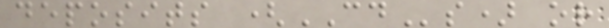deposits (CDs) or
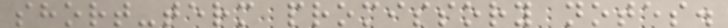short-term promissory notes.
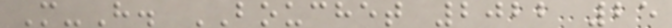M-H. BOUCHET 2022 25
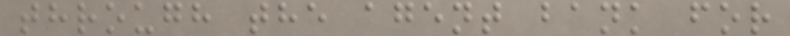through the agent bank for
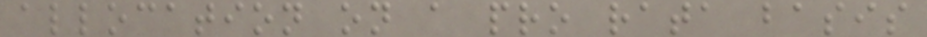allocation on a pro rata basis
